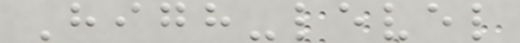High-level
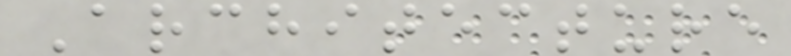Architecture
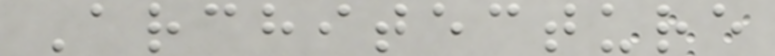Architecture
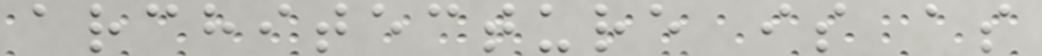architecture is as
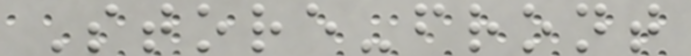Store-front
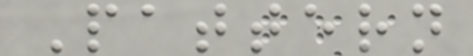Pattern
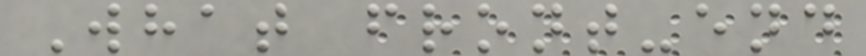What front-end
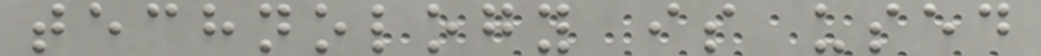technology is used
